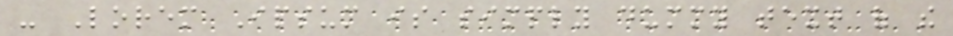- Lorem Ipsum is simply dummy text of the
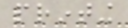printing
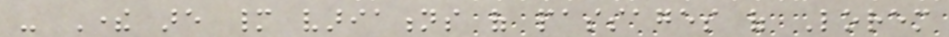- There are many variations of passages of Lorem
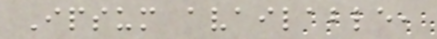Ipsum available,
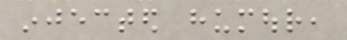injected humour,
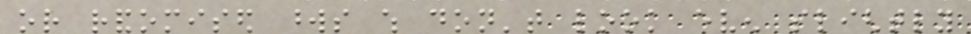or randomised words which don't look even slightly
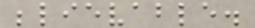believable.
